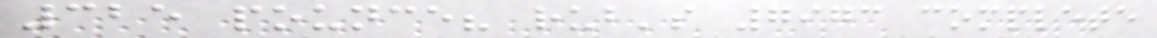325 pounce? rub's 7973 complete
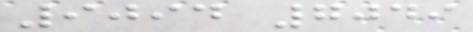9094 7049
